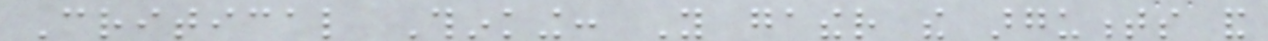Critical Thinking: You gather the arguments and
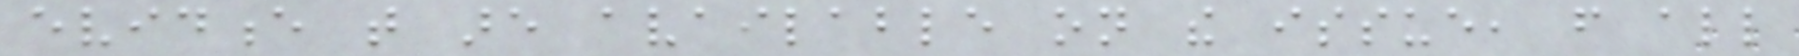evidence that are available on the issue, from all
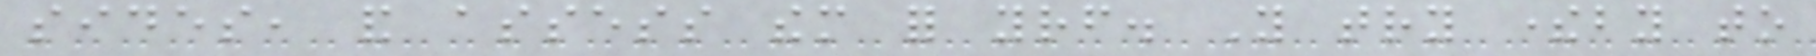sides, and assess them for yourself. You try thereby to
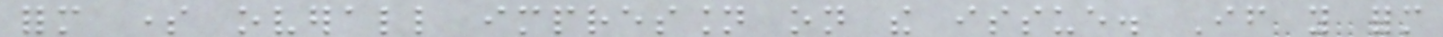form some overall impression on the issue. If you form
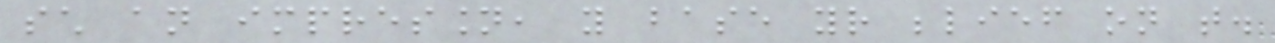such an impression, you base your belief on that.
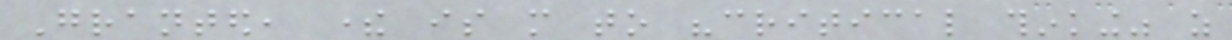Granted, there is more to "critical thinking" as
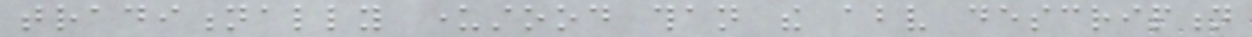traditionally understood than the above description
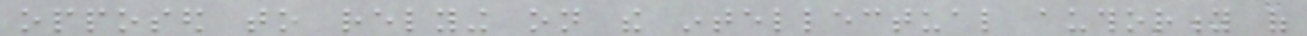opposed to relying on the intellectual authority of
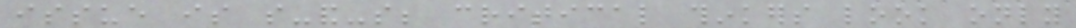issue is so-and-so; critical thinkers look only
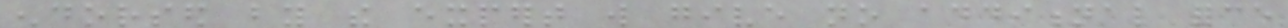endorsed by the expert will give no additional force
